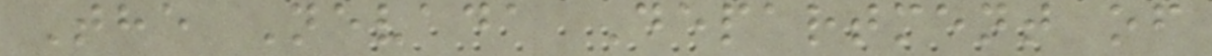The Nevada Department of
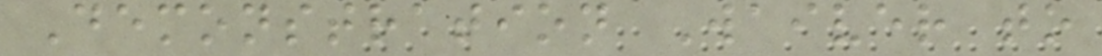Demonstration Waiver to
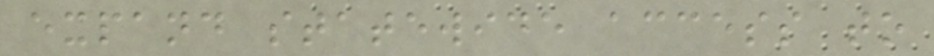expand statewide access to
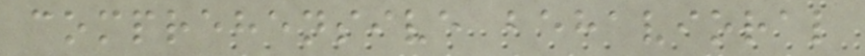comprehensive behavioral
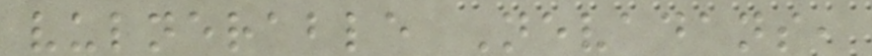vulnerable Nevadans,
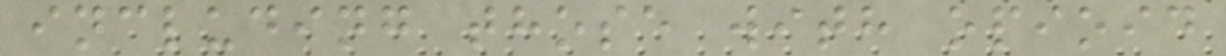including those with opioid
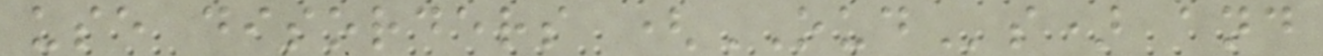use disorders (OUDs) and
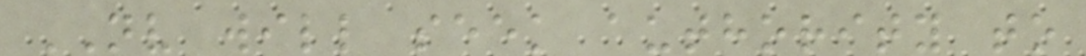NV will seek authority to
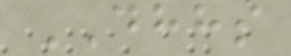DHHS
